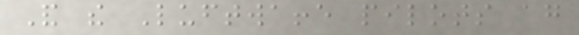And the Luftwaffe pilots again
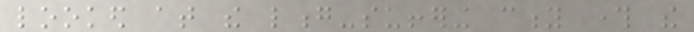looked at the long-suffering city through the
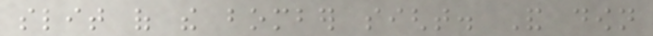slit of the bomber sight. And down
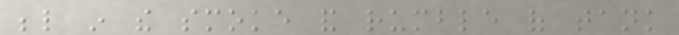below in the smoke and rumble of tank
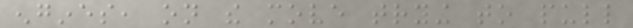engines, on the move trying to pull
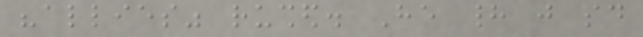"allies" rushed. He had just said
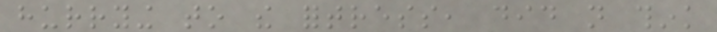hurrying to the fortress, did not think
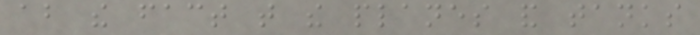about the fact that the planes and tanks
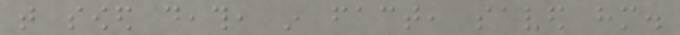that sowed death, in fact, saved him.
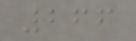266
